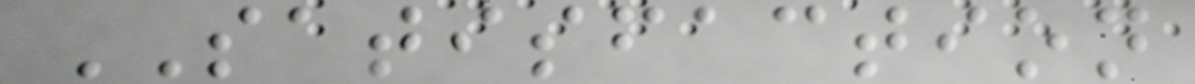SATISFACTION
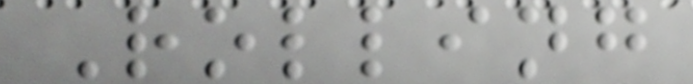Rolling
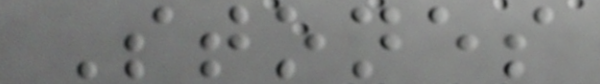Stones
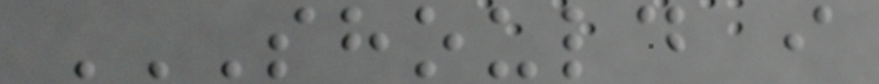SHOULD I
